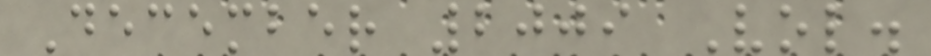December 2009 Vol.
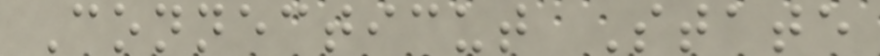Connecticut State
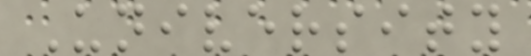University
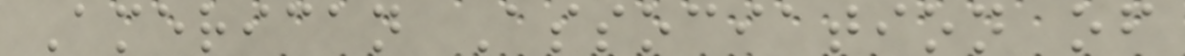American Association of
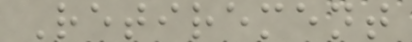Retirement
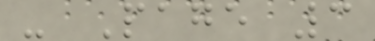- Page 3
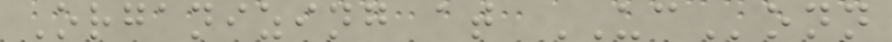Organizing at UConn
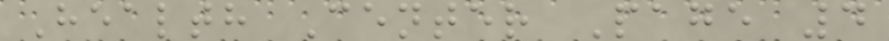Health Center Page 4
